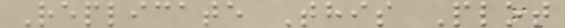Replicate This Plot
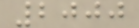2000
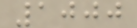1000
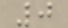0
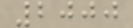2000
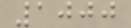1000
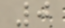0
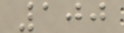100
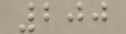200
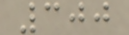300
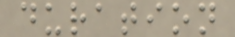duration
